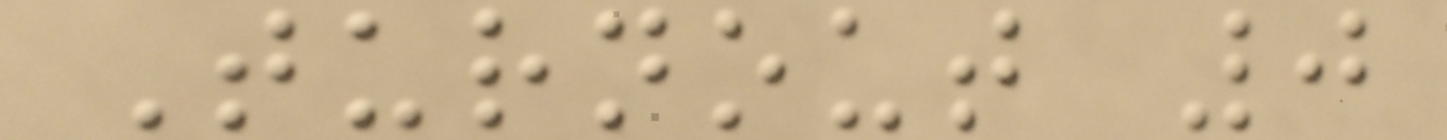Turnout 0
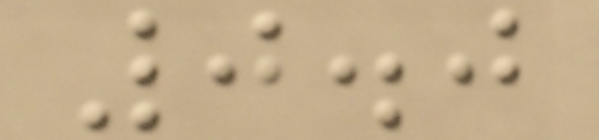0.0
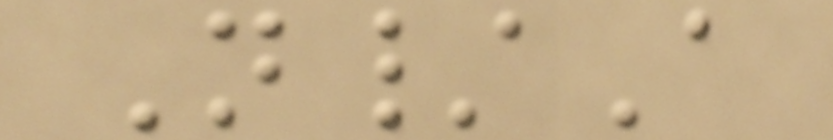N/A
